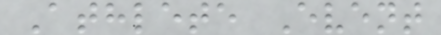Athlete Event
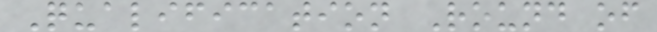Qualification Round of
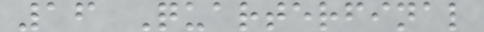16 Quarterfinal
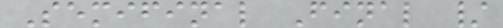Semifinal Final /
